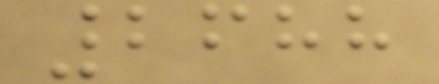2688
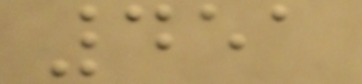451
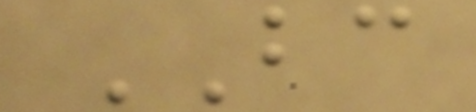BC
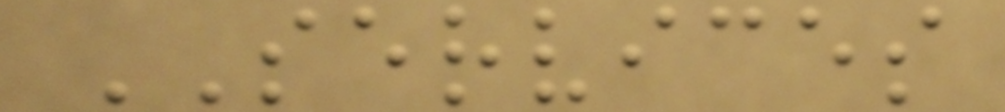SERVICES
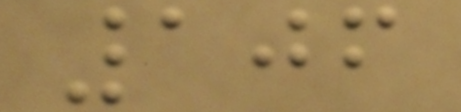106
